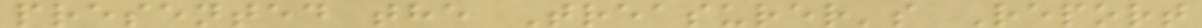presented the Treasurer's Report
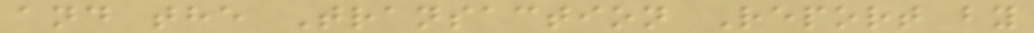and the Transaction Report by
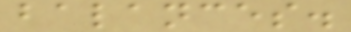balances.
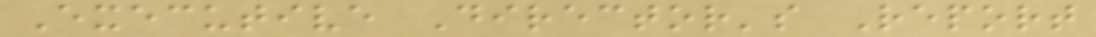Executive Director's Report
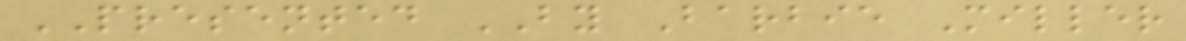PRESENTED BY Barbie Miller
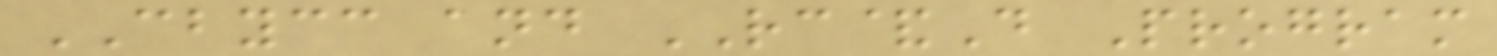CBYCC and RC&D Program
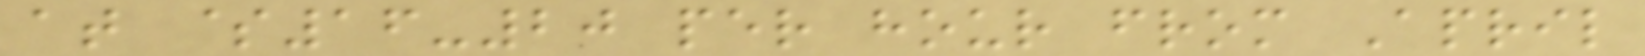at $16-20 per hour from April
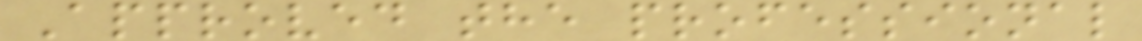Approved the professional
